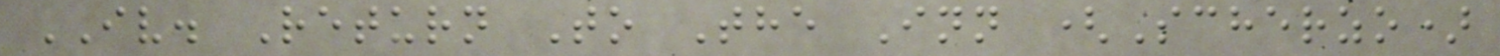IV. Return To The Inn (Scherzo)
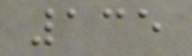135
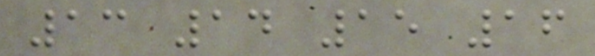13 14 15 16
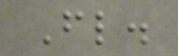Fl.
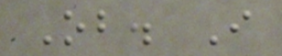Ob. I
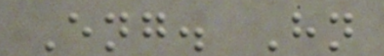Eng. Hn
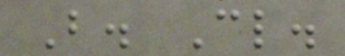B. Cl.
